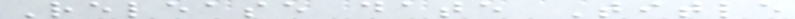Release date Title
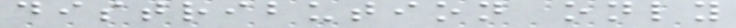distribution only
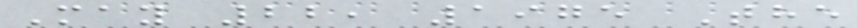May 22, 1975 The
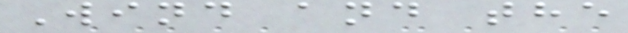Wind and the
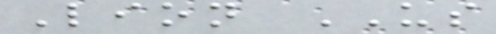Lion US
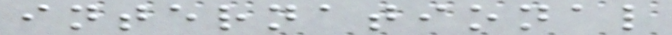international
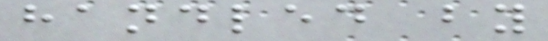handled by
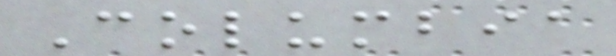Columbia
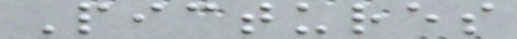Pictures
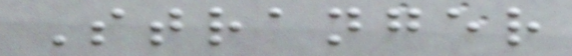Stranger
